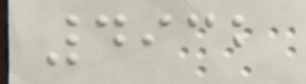4932
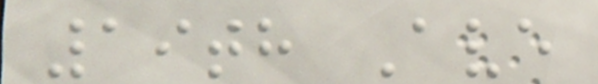19th Ave
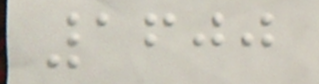1600
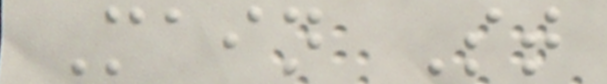Main St
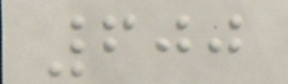600
